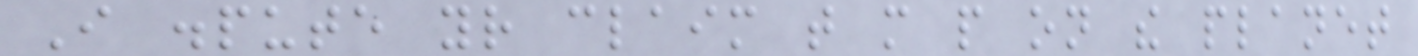I dispute your claim that more people on the planet
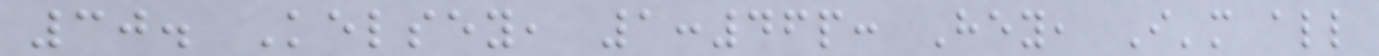30. Kelsey, 1:46p: Hey, I'm all
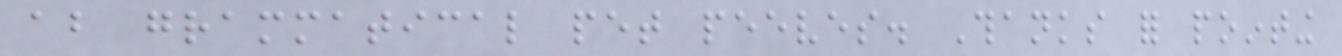about grammatical pet peeves. Thanks for pointing
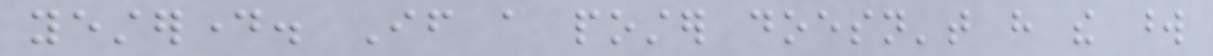yesterday. If a poster doesn't have the word
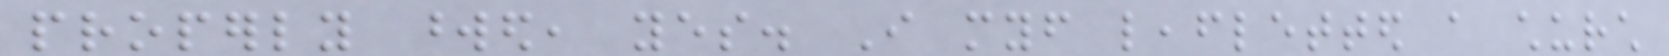properly worded, yes. I myself leafletted a church
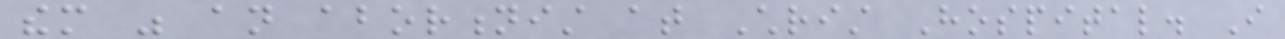them was an abortionist at Christ Hospital. I
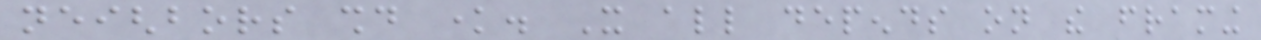neighbors should know. It all depends on the framing
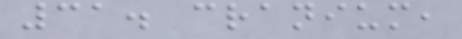31. cranium,
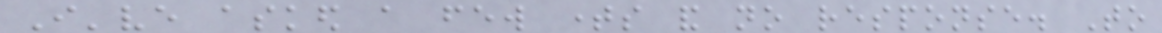I've asked a few times and no response. To
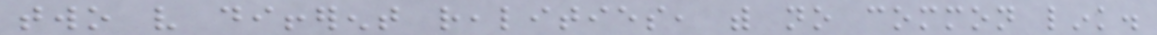two very different realities, with no common link.
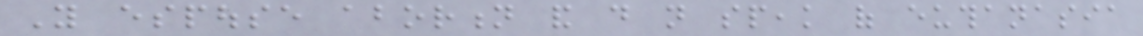You espouse abortion and do not speak of euthanasia
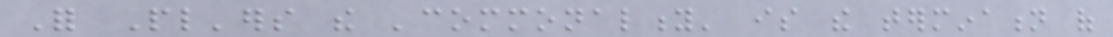For Pl'ers the 'commonality' is the termination of
